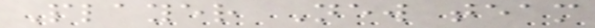Player New team
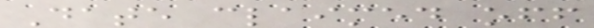Date claimed off
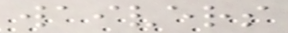waivers
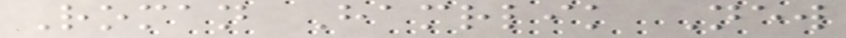Roman Hamrlik New
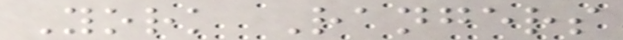York Rangers
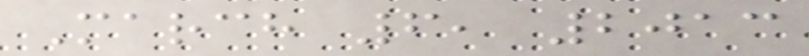March 6, 2013
